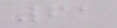61
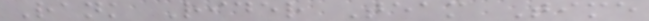Rank Rider Team Time
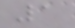1
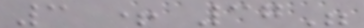3 + 37"
